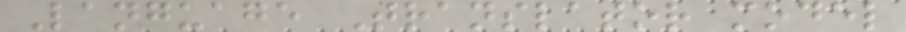Language Translator model
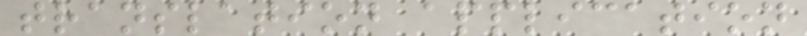translation application
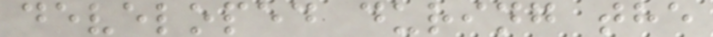developed during the
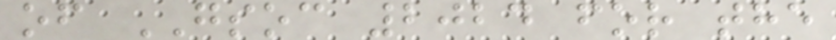of GSOC 2024 for the
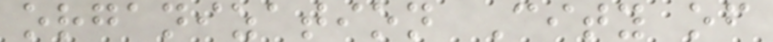organization City of
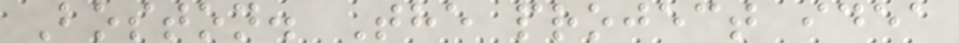Boston. The project idea
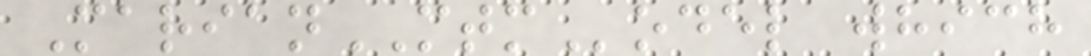MarianMTModel which
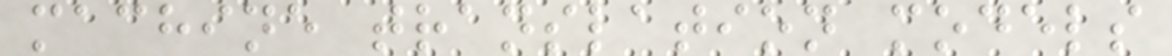machine translation models
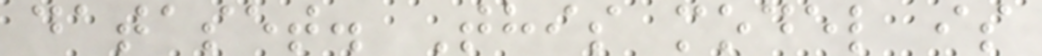dataset. This model is
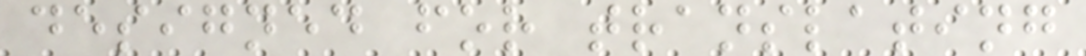designed for translating
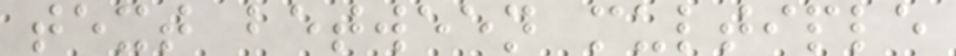text between multiple
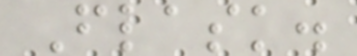Flask.
